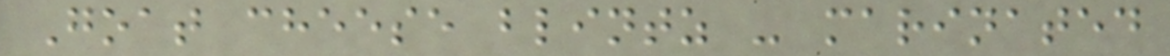Goat cheese blintz - marinated
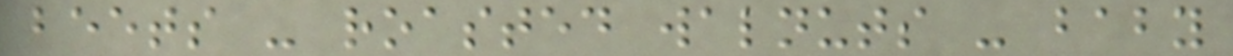beets - roasted walnuts - baby
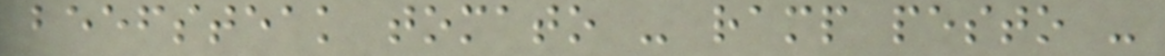beefsteak tomato - ramp pesto -
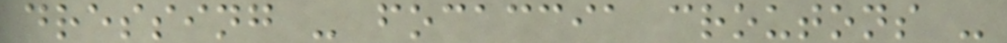dressing - focaccia croutons -
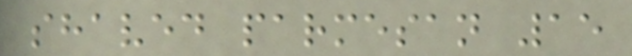shaved parmesan 15
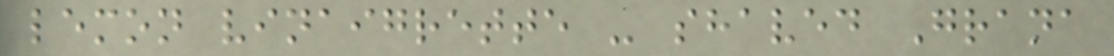lemon vinaigrette - shaved Grana
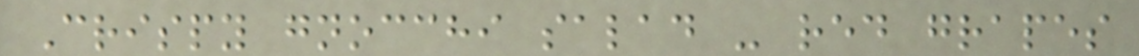Crispy gnocchi salad - red grapes
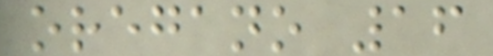oregano 16
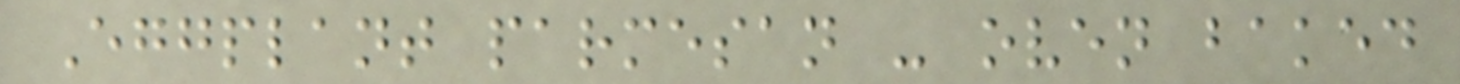Eggplant parmesan - oven baked
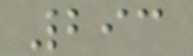293
